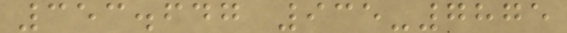353.647 935-7875
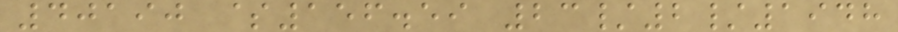40190 $156.59 23/2/1948
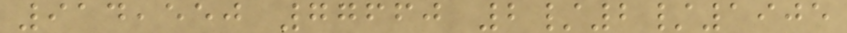914,550 77660 2/2/1905
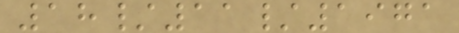18/11/1971
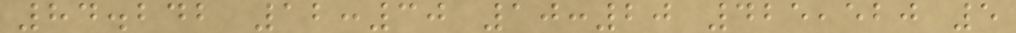84.242 12:30 10:20 425,520 5
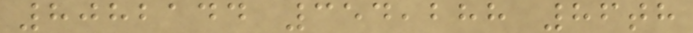8082144 354,288 86th
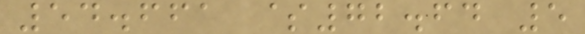54.661 $72.64 5
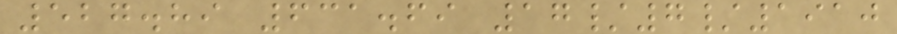527.89 631.69 17/7/1910
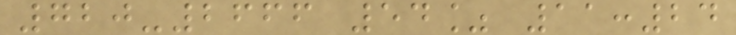720-2666 54% 11:24
